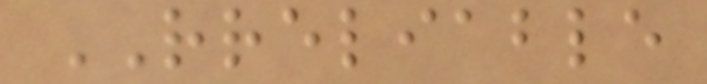RRELIABLE
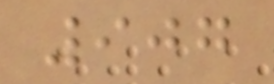907
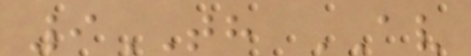9TH AV
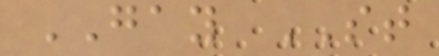GAY ST
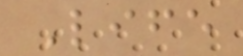Life
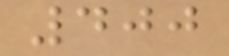400
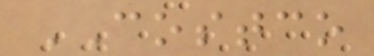COSTCO
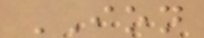ION
